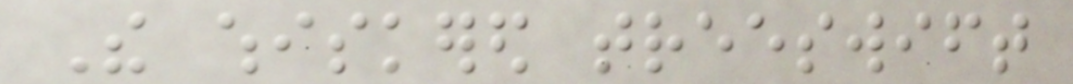The whiskered treeswift
